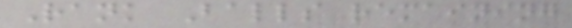Rank Balls remaining
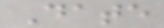Date
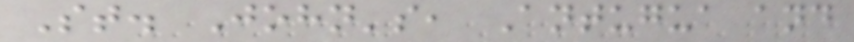St. John's, Antugua and
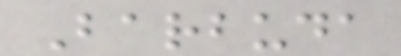Barbuda
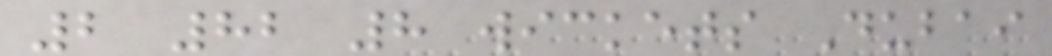2 82 8 wickets Dubai
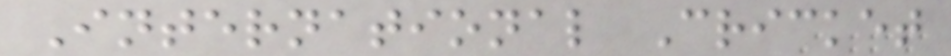International Cricket
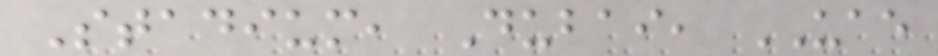Stadium, Dubai, UAE
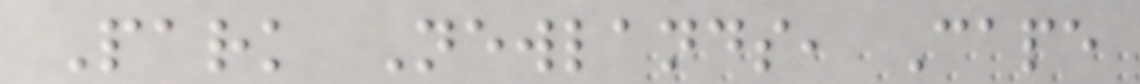Park Newlands, Cape
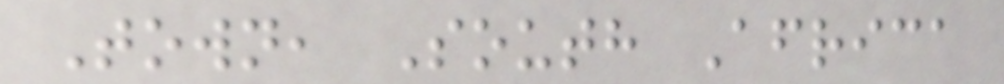Town, South Africa
